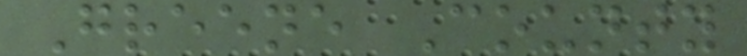Greene County
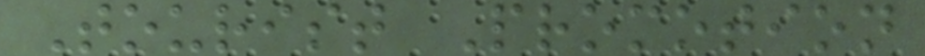Tourist Promotion
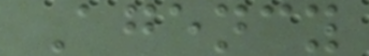Agency
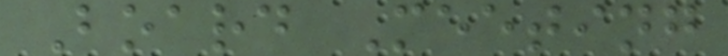Board Meeting
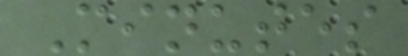Minutes
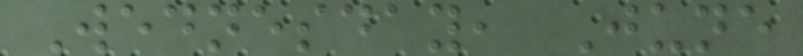Wednesday, June
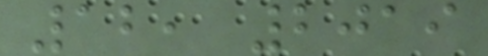12, 2019
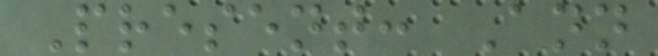Present: Ann
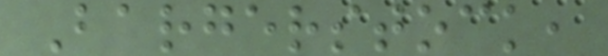Bargerstock,
